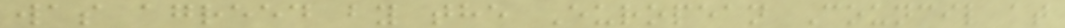was agreed by the European Council at
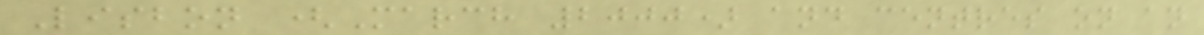Lisbon (March 2000) and centres on an
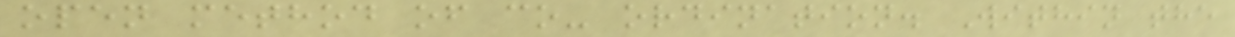open method of co- ordination. Within the
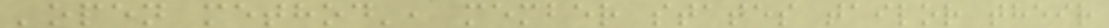'open method', member states tailor their
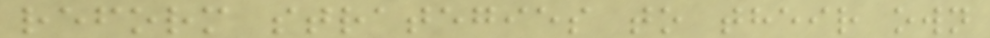reform strategies to their own
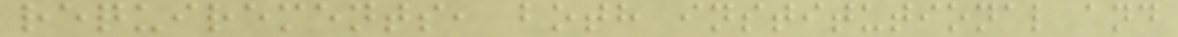requirements, both institutional and
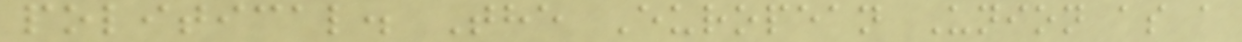political. The European Union as a
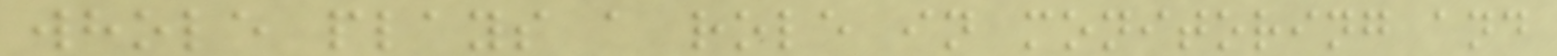whole plays a role in monitoring and
